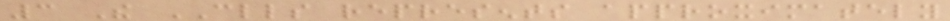3 The CLLS represents approximately
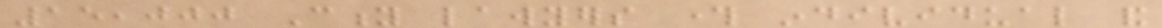15,000 City lawyers through individual and
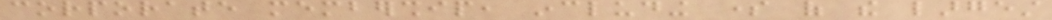corporate membership, including some of the largest
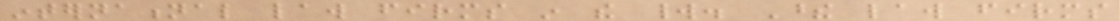international law firms in the world. These law firms
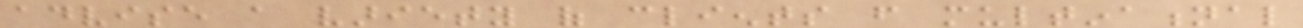advise a variety of clients from multinational
